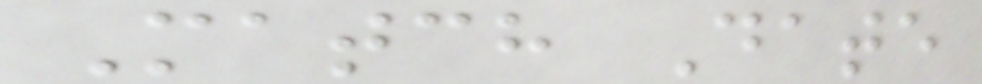Match Date
